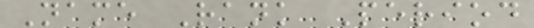Name Rank Period
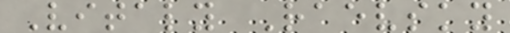Vitaly Raevsky
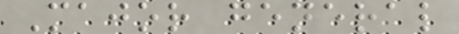Major general
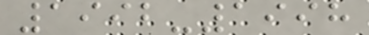1992-1998
